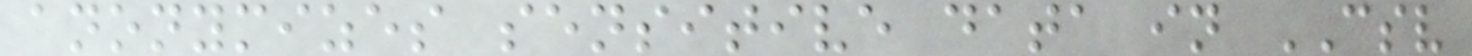anonymizes sensitive data in CSV
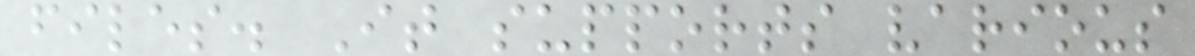files. It supports various
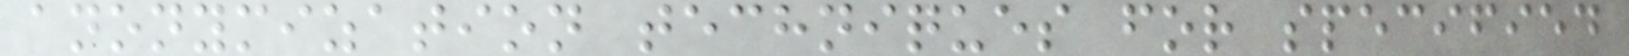anonymization techniques for specified
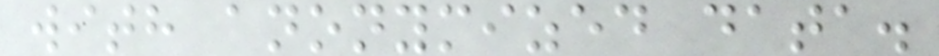with anonymized data.
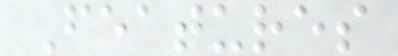Features
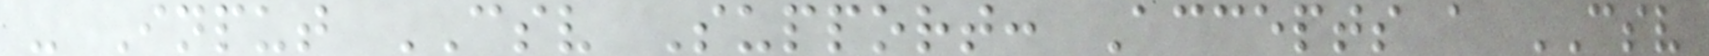- Input CSV Support: Accepts a CSV
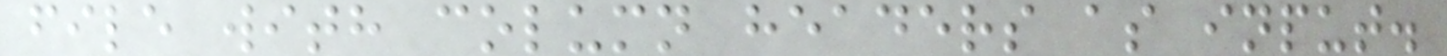file with column headers as input.
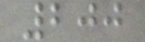200
